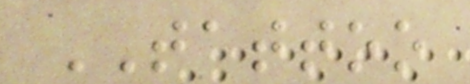TATTOO
